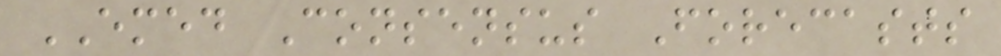EMED Consensus Forecasts
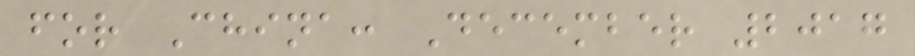for China: December 2017
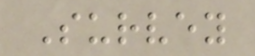Survey
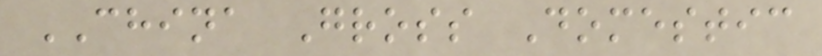CHINA Gross Domestic
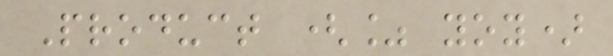Product (% yoy)
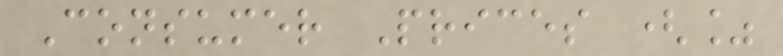Consumer Prices (%
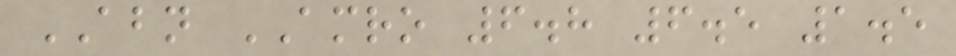ABN AMRO 6.8 6.5 1.5
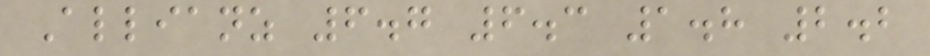Allianz 6.7 6.3 1.8 2.2
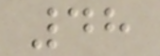48
